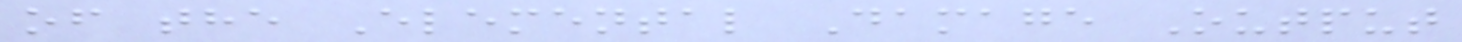of the Elemental Damage Output
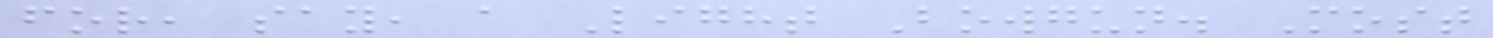for, say, a Light Bowgun. Most
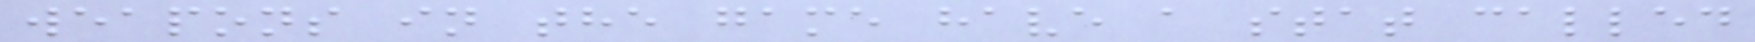weapons in the game have a stat called
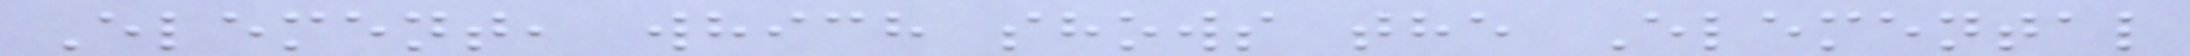Element, which shows the Elemental
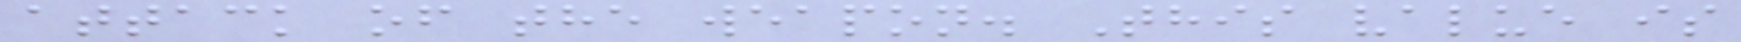attack of the weapon. This value is
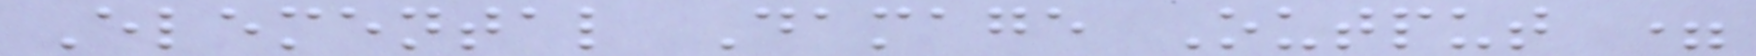Elemental Damage Output =
